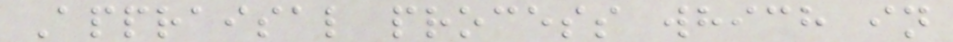Appraisal process which in
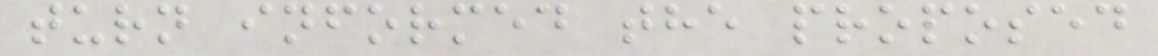turn informed the proposed
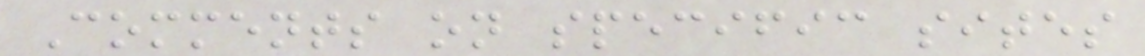Comments on specific sites
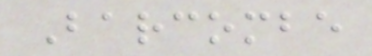Barcombe
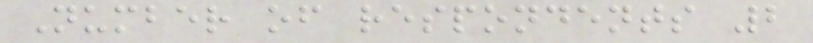Number of respondents 2
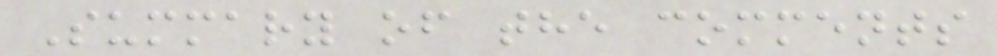Summary of the comments
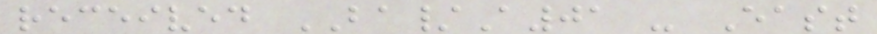received BA/A01 - East
